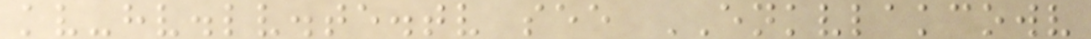kv-hv.lv.te.tv see ENKVLAKCOWV
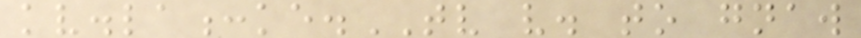kv.la:ke.TV v. to gnaw
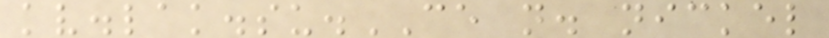kv.lak.su.CE n. nickel
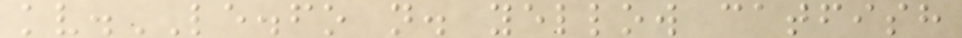kv.LE.fo n. yellow catfish
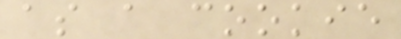as a cookie
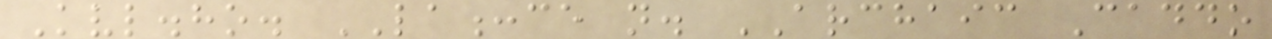Kvl.ho. LA:ce n. ARCHAIC Caddo
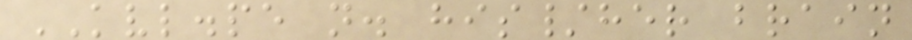KVL.pe n. his/her brain
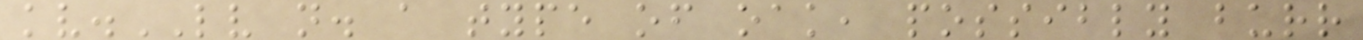kv.LV n. a type of oak, possibly burr
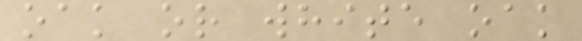oak or white oak
